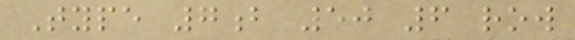Type 7b 50 6 row
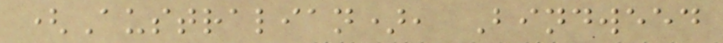(Australian), Bindweed
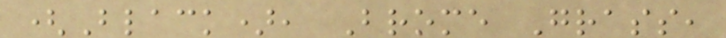(Black), Brome Grass,
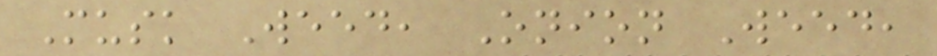Musk Weed, Onion Weed,
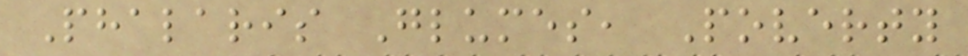Phalaris Glumes, Poverty
